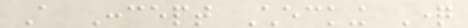A Concept Checking Question
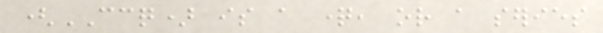(CCQ) is a question, or a series
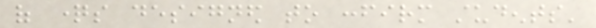of questions designed to confirm students'
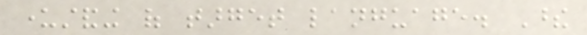understanding of target language. These
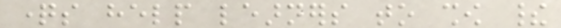questions help learners to show their
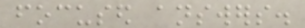focused answers.
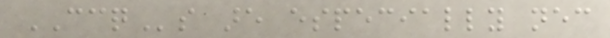CCQs are especially necessary
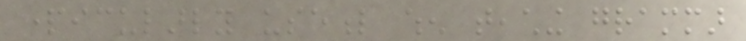particularly useful when teaching grammar
